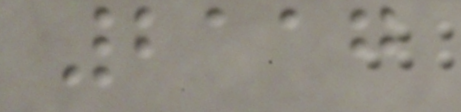2117
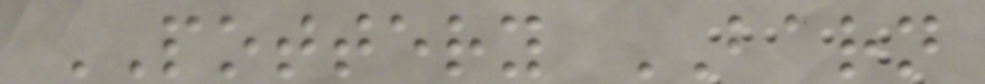POTTERY BARN
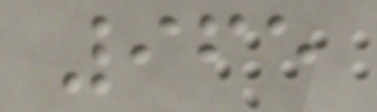965
